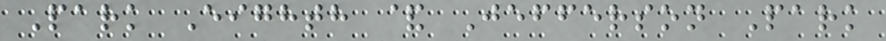Park Eighth & Jefferson Park
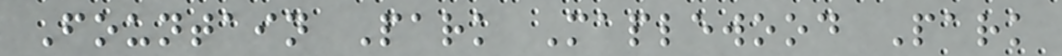Fountain Park Maplewood Park
